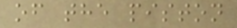of the piston
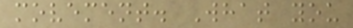movement. What you
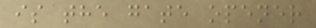is the gate opener
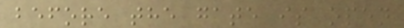before the gate is open
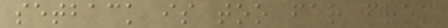setback is too far from
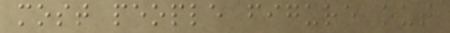most people figure out
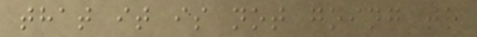that it is not going to
